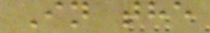In the
